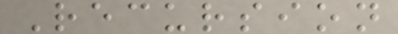Recursion
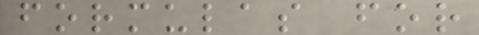formulas for
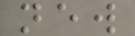new
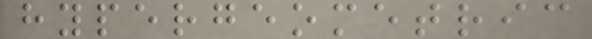hypergeometric
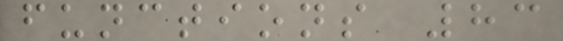functions 83
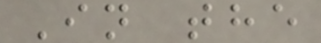In the
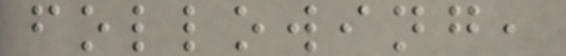following,
